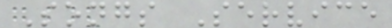Songs Service
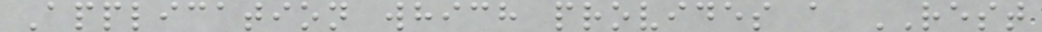Application which provides a REST
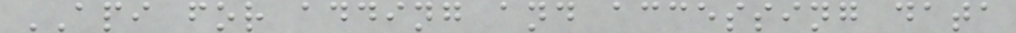API for adding and accessing data
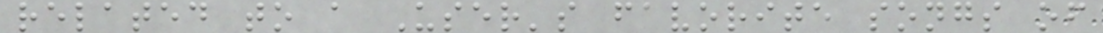related to a User's favorite songs of
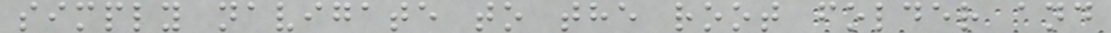simply navigate to the root folder and
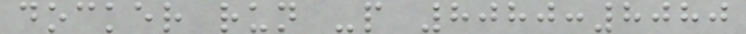docker run -p 8080:8080
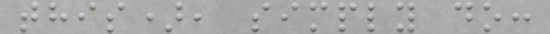this), simply do:
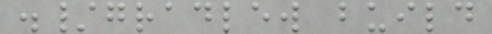./gradlew build
